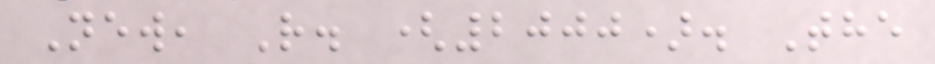New, R. (2000). The
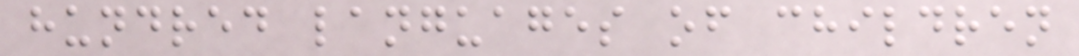hundred languages of children
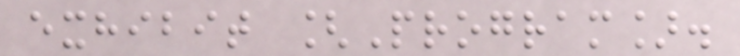exhibit [Program].
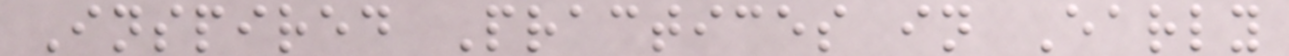Inspired Practices in Early
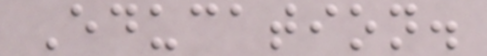Education.
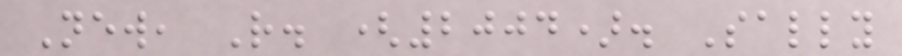New, R. (2004). Sally
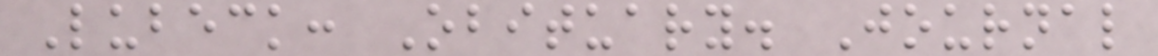Lubeck: Obituary. Journal
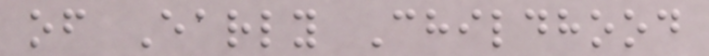of Early Childhood
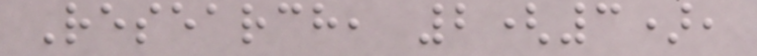Research, 2(3),
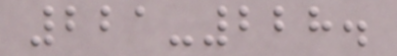221-228.
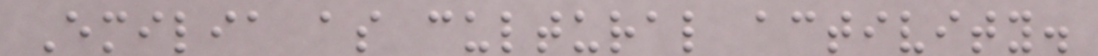Emilia as cultural activity.
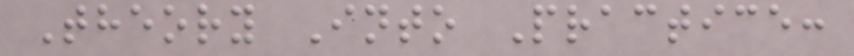Theory Into Practice:
